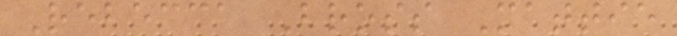Rebecca Bross Mattie
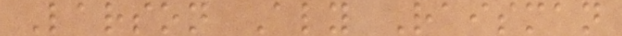Larson Aly Raisman
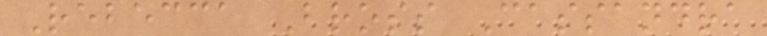Rebecca Bross Cassandra
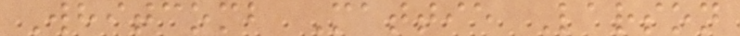Whitcomb Mattie Larson
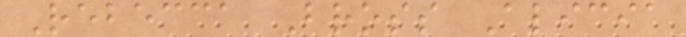Rebecca Bross Alicia
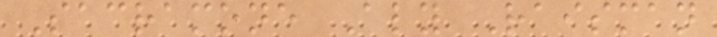Sacramone Aly Raisman
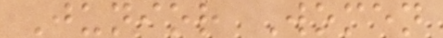Junior Women
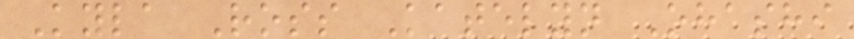Kyla Ross Katelyn Ohashi
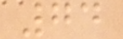74
